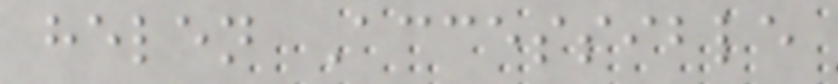helen Accessible
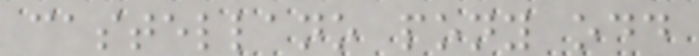castellano pony odd
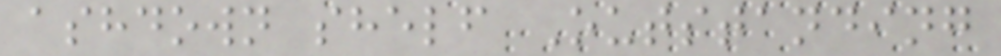ashdown shelf Outstanding
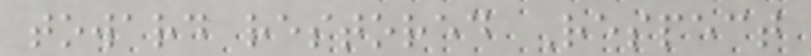toward restored Respect
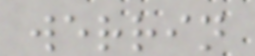werrin
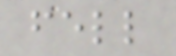fell
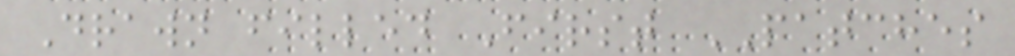Drawn filled First PATCHES
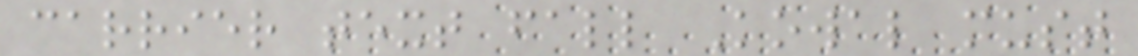carrier text fall Kowal must
